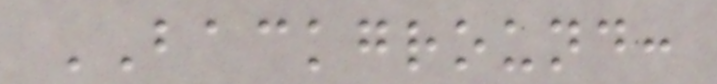BACKGROUND:
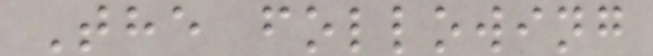The following
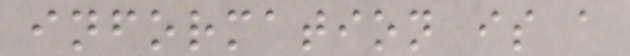information is a
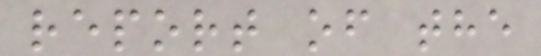report of the
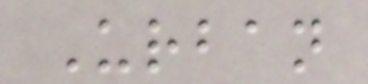Urban
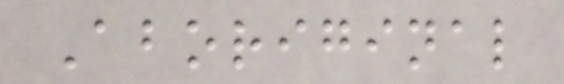Aboriginal
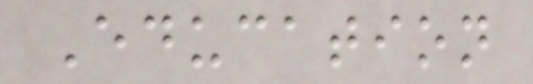Education
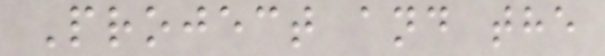Project and the
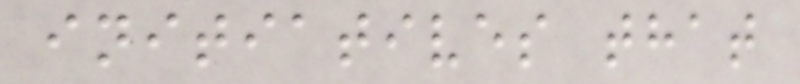initiatives that
